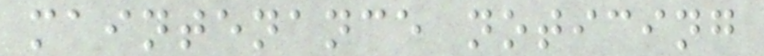maintenance noticing
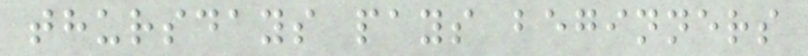thursdays pays beginners
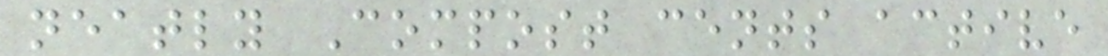neatly Compost cents active
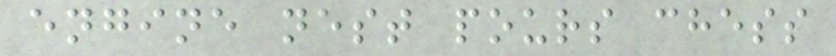engine nest pours chess
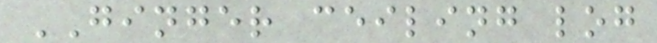GINGER ceiling log
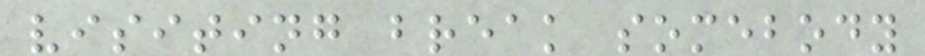visiting break somebody
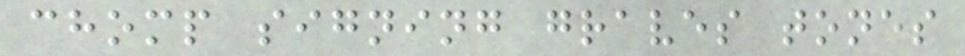chomp signing graves tones
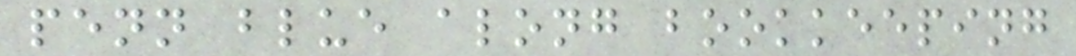penn blue along bookkeeping
